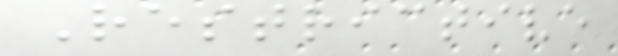Restrictive
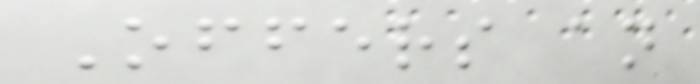Offers an
